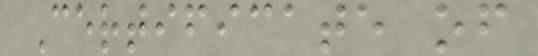Certificate of
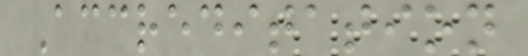Accreditation
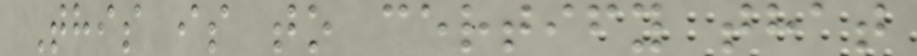This is to certify that
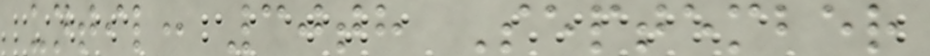until: 30th September
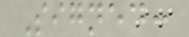Signed:
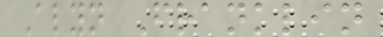Alyn Franklin
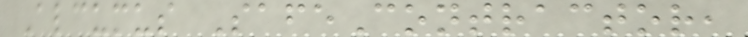Alcumus SafeContractor,
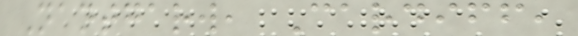Nantgarw, Cardiff,
